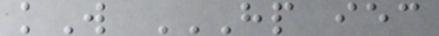kW HP IEC
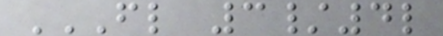FL 3/4L
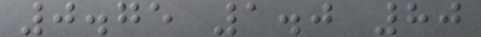0.75 1.0 80
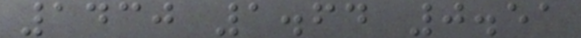1430 1.64 0.51
